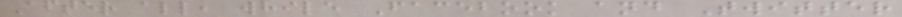After all, while Facebook and Twitter
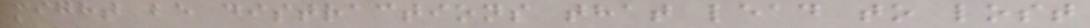might be distractions that lead to lost
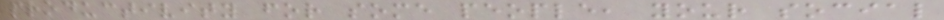productivity for some people, your social
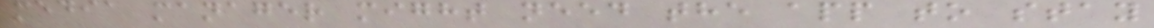media manager might need the app to stay
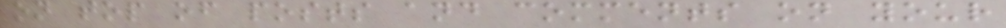on top of posts and comments on your
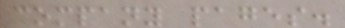company pages.
